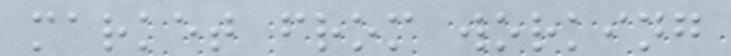market from working
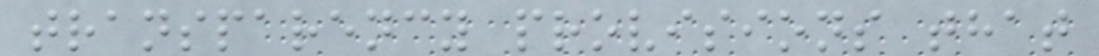transparency provisions that
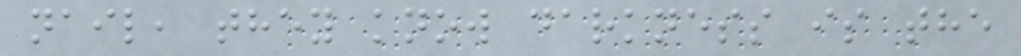nail, they know darkness is the
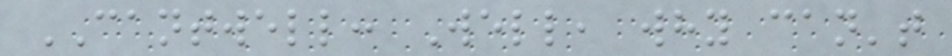CANTWELL: Well, why can't
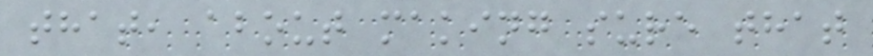that, about making sure that
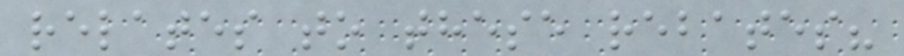relates to these rebates?
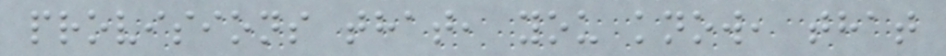provisions that, you know, that
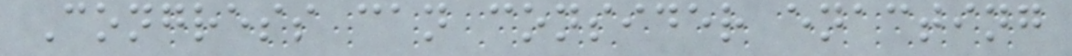Congress can consider enacting
